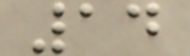14
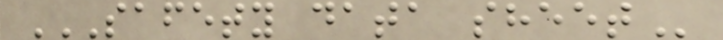SAFETY DATA SHEET
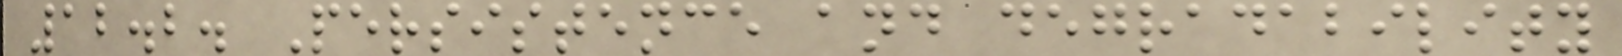12.2. Persistence and degradability
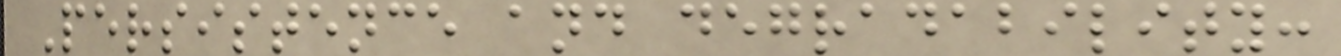Persistence and degradability:
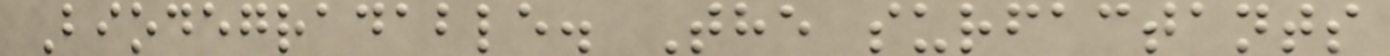Biodegradable. The surfactants
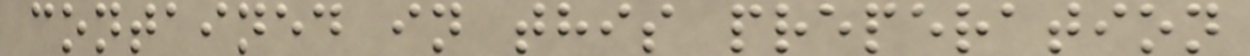contained in this preperation
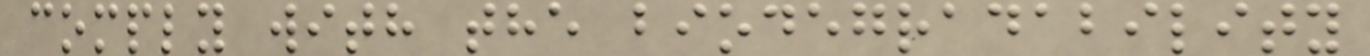comply with the biodegradability
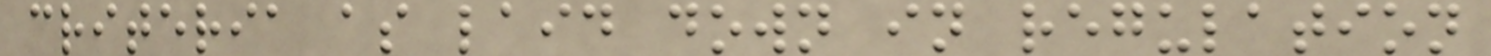criteria as laid down in regulation
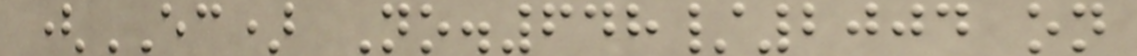(EC) No.648/2004 on
